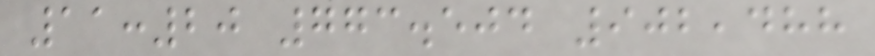11:20 773.504 902,488
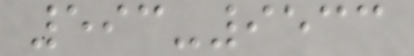593-9533
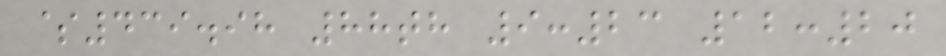$439.98 88th 9:23 12:20
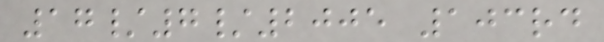17/7/2005 103rd
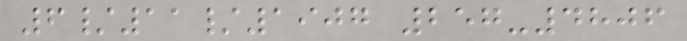6/11/1907 257-4806
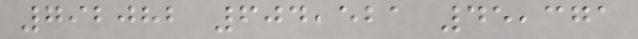792082 604,521 45,371
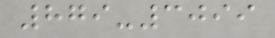879-3099
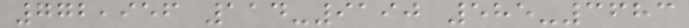772,956 114-9190 585-3683
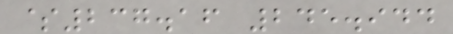$237.16 245.944
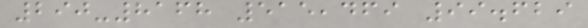290-8168 515,469 99.629
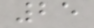25
